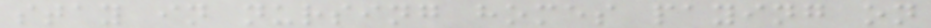stay in nursing homes paying on
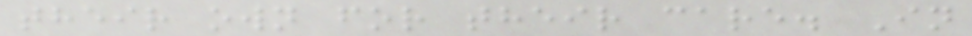their own for their care. In
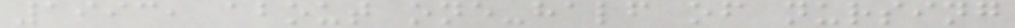1993, about one-half of nursing
